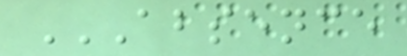ABSENCE
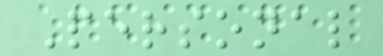Personal
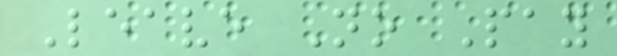Leave No Pay
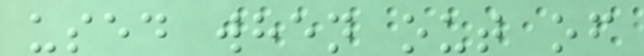used when out of
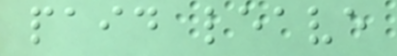paid leave
